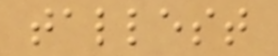tallest
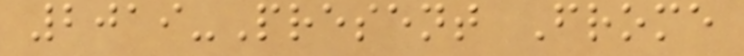2019-Present Frome
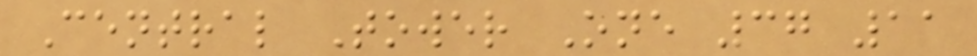Central Tower One 37 11
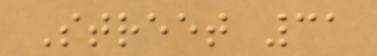Street 31
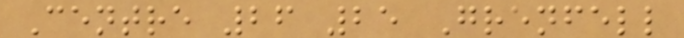Centre 26 25 Grenfell
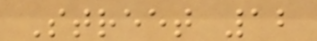Street 12
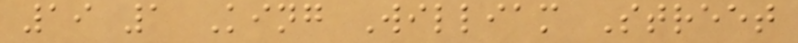19 1 King William Street
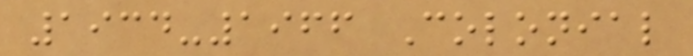1934-1966 Colonial
